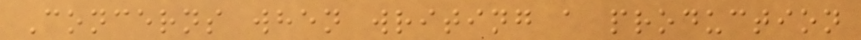Concerns when writing a production
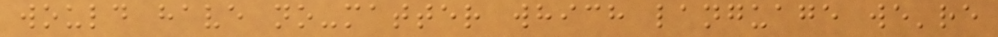would have no-matter which language we're
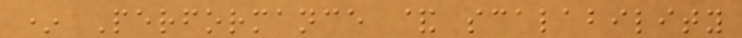* Performance & scalability
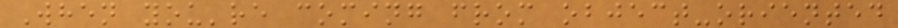When you're coming from object-oriented
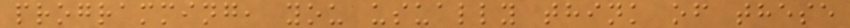programming, you usually think of these
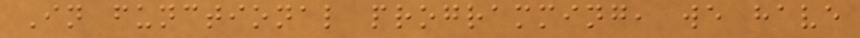In functional programming, we have
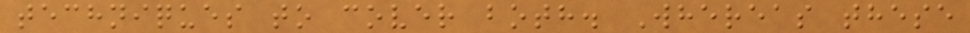techniques to cover both. Whereas these
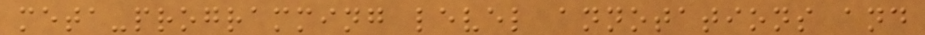meta-programming level annotations and
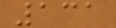131
